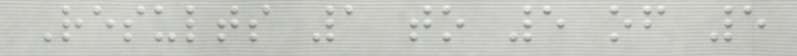Results 1 to 5 of 5
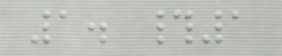1. #1
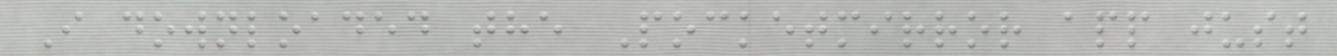I downloaded the Pocketmirror app just
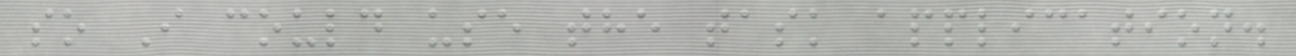so I could use the task application.
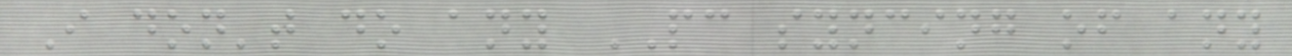I don't do any PC syncing of any
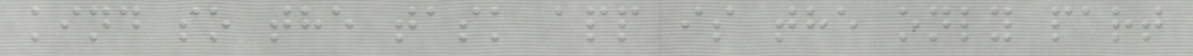kind so the task app is the only part
